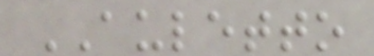AULETTO
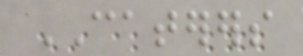CATERERS
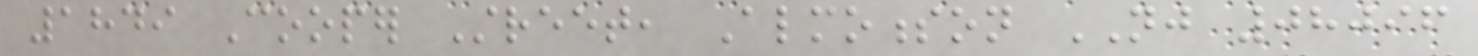1849 Cooper Street, Almonesson NJ 08096
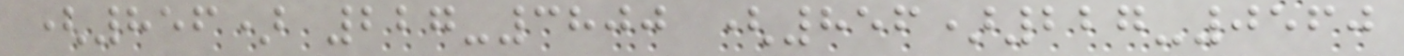(856) 227-3800 (856)227-0560
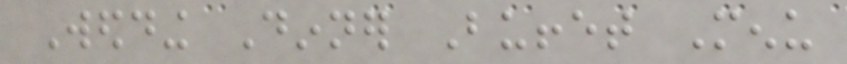Wedding Dinner Buffet Menu
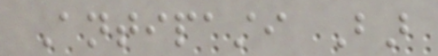Antipasti Bar
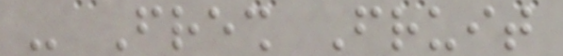- Fresh Fruit
